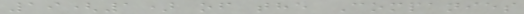19(1) of the Companies
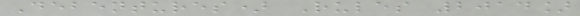Debentures) Rules 2014]
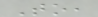To,
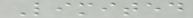Limited
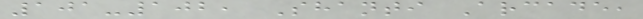101-102, Shanti Arcade,
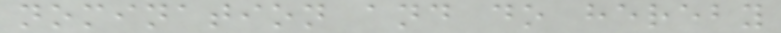nomination and do hereby
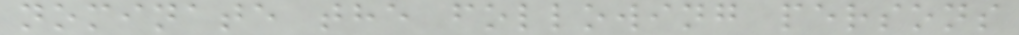nominate the following persons
